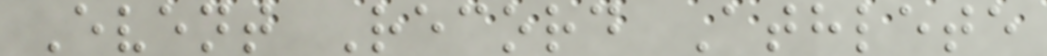Event Record Athlete
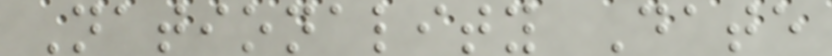Nationality Date
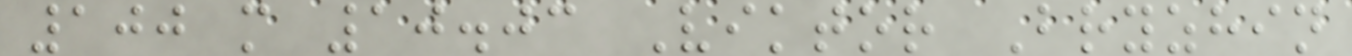100 m 10.03 Viktor Bryzhin
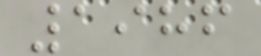1986
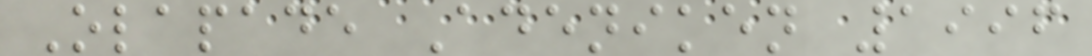Olapade Adeniken 1996
